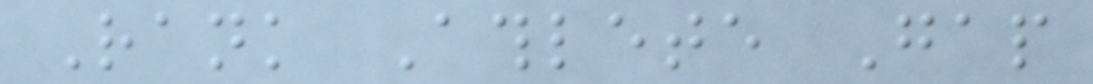Rank Athlete Gap
